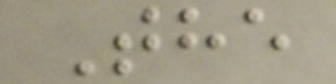The
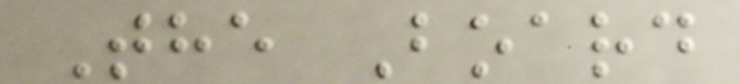The Board
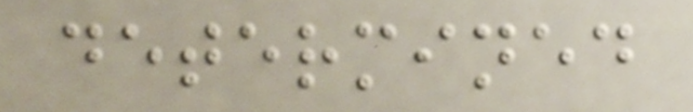determined
